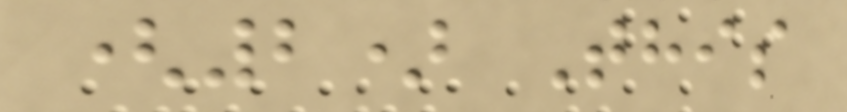(2) This
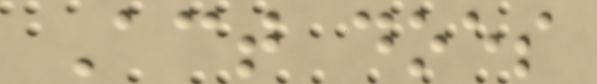Act does
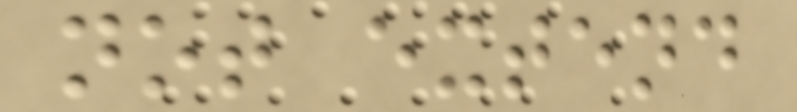not extend
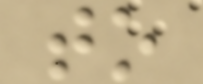to
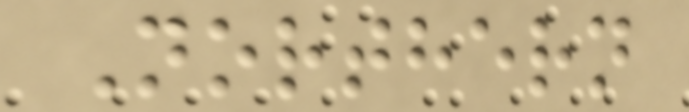Northern
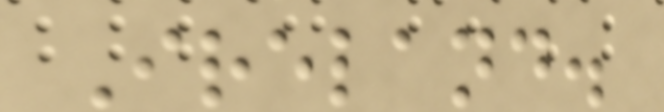Ireland.
